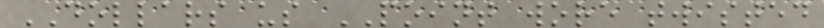DOLLARS us POINT wore twisted
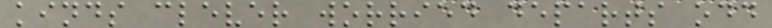kinds clever worried departs odd
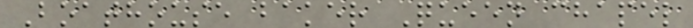Boathouse baker Queen chapel
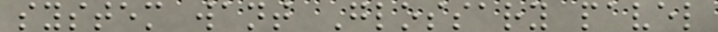system want Glossary pavel
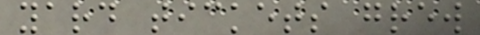yard tickets grew
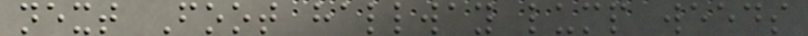next Foot hallway lump weeds
